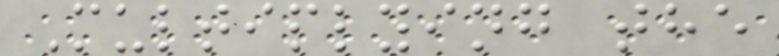Multiplying the
